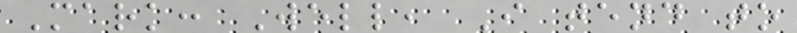Mark: Well, I tend to
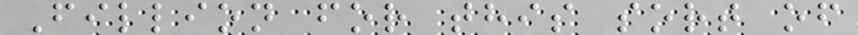Fillion for this sort of
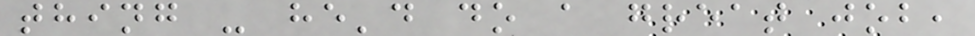thing - he'd do a great job,
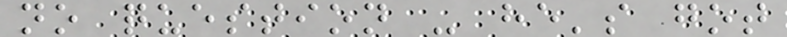no question - he's got
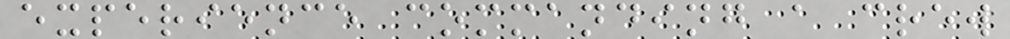experience commanding a crew
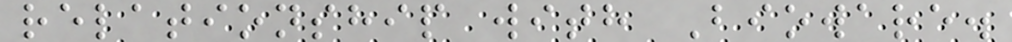relationship with Bioware.
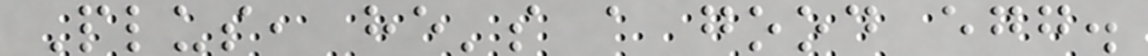Plus, he's a good egg.
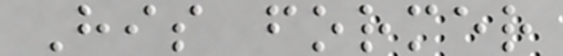His former
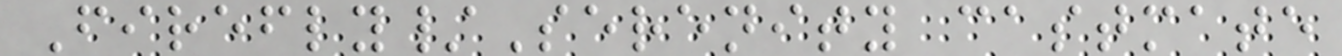Firefly/Serenity castmate
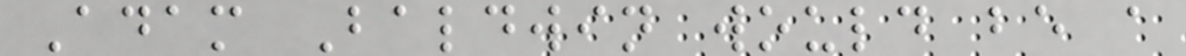Adam Baldwin would be a
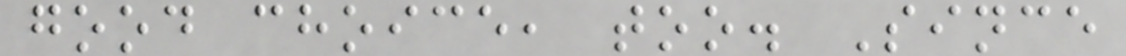good choice, too. Since
